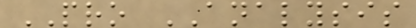PRO ANALYSIS
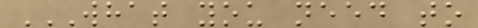WHAT YOU NEED TO
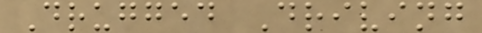Drugged Driving
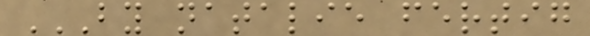BY NATALIE FERTIG
